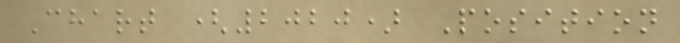Chart (2020) Position
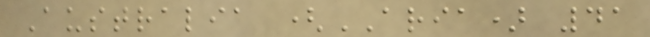Australia (ARIA) 41
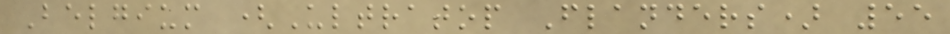Belgium (Ultratop Flanders) 55
